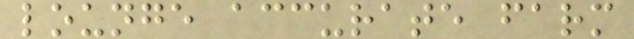lounge accurate farm
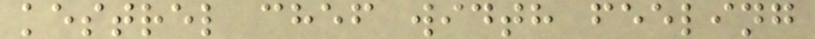kestrel chef width feeling
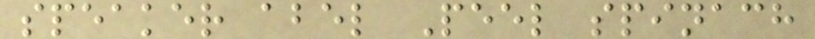speaker abel Peel spinach
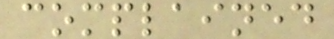complained
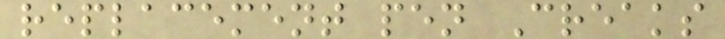replacement pen Creaks
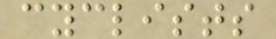cyclists
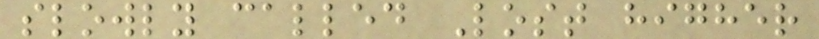slowly called Lost higher
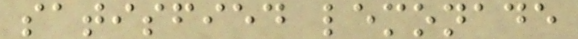satisfied lemonade
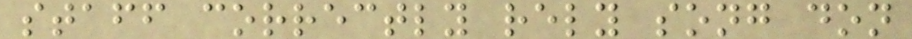staff correctly rely song don
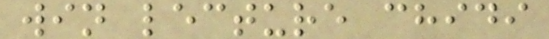win lecture chidi
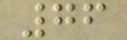76
